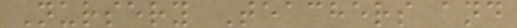Nursery Teachers and
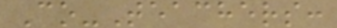Co-Teachers:
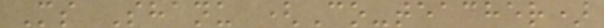Ms Shanu (Co-teacher)
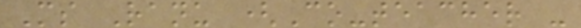Ms Ranu (Co-teacher -
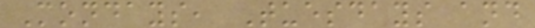Mondays, Tuesdays and
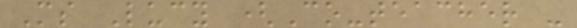Ms Lucy (Co-teacher -
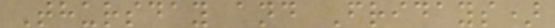Thursday and Fridays)
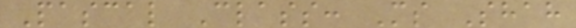Pascal Class: Ms Shah
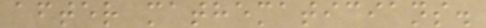after mathematicians.
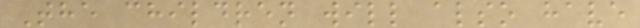The children will also have
